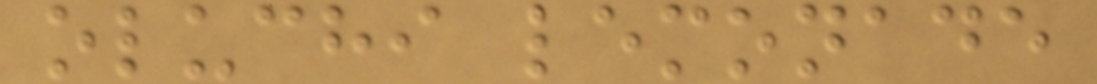oluchi lemonade
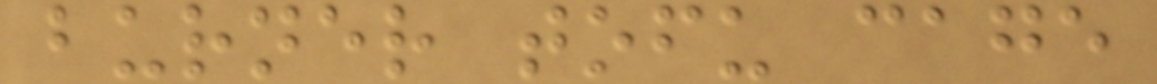burner tofu cage
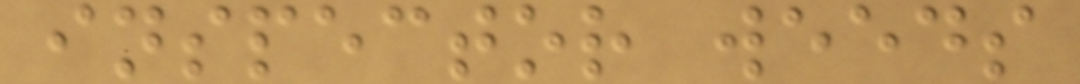inspector weeds
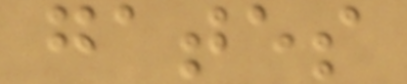gates
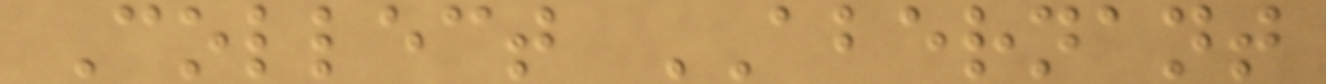Collect ABERNANT
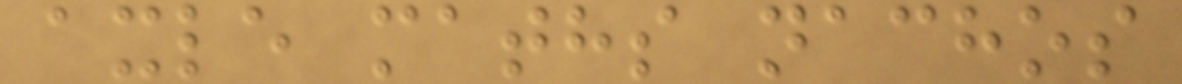axle maths nachos
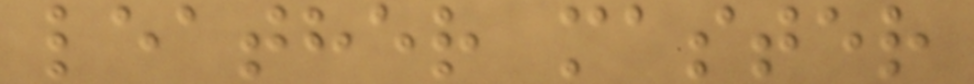leather master
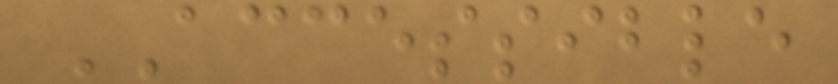ACCESSIBLE
